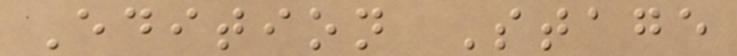Edition Stage
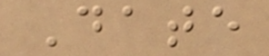Date
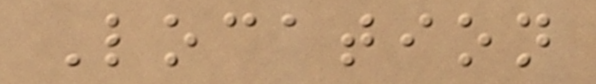Location
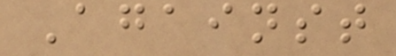Against
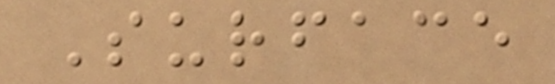Surface
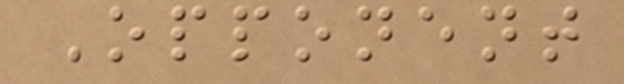Opponent
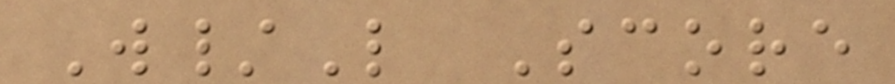W/L Score
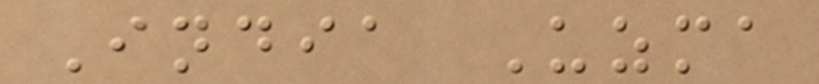India Uzma
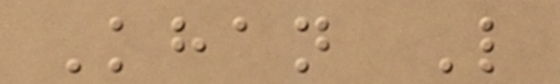Khan L
